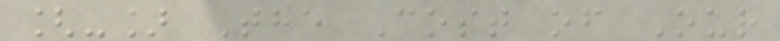[-] The Cost of Our
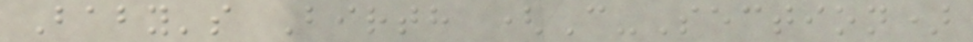Baby's Birth (C-Section)
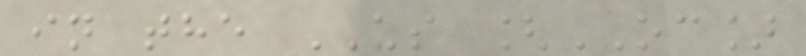in the US [OC]
